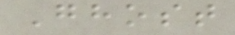Ghost
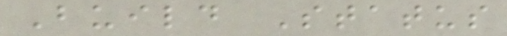Build Status
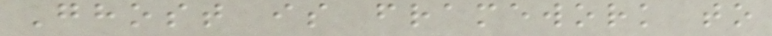Ghost is framework to
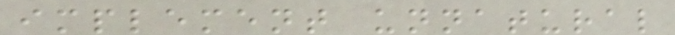implement unnatural
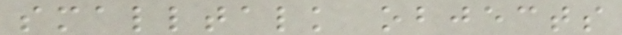smalltalk objects
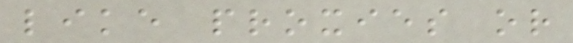like proxies or
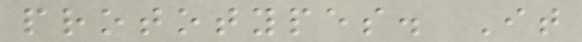prototypes. It
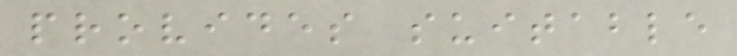provides suitable
